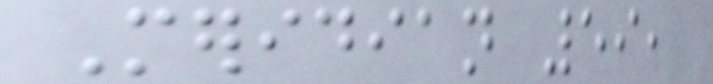Meridian 59,
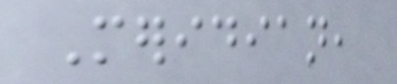Meridian,
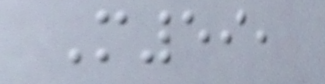M59,
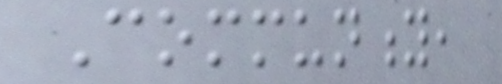Community,
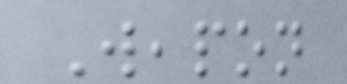Weapon
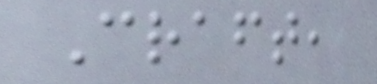Craft,
